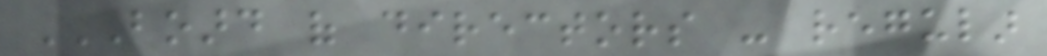BOARD OF DIRECTORS - REGULAR
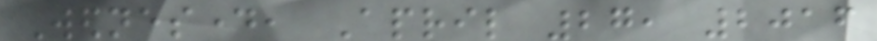Wednesday, April 27, 2016
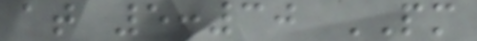at 5:30 PM
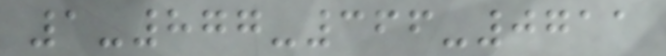1-877-366-0711
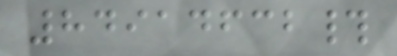84914632#
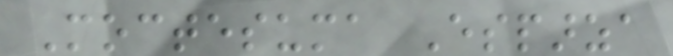Moctesuma Esparza
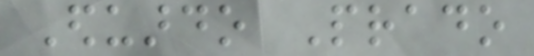Eduardo Prado
